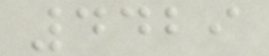4429
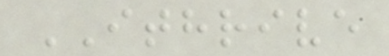ITHRIVE
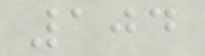104
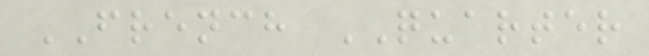FRENCH QUARTER
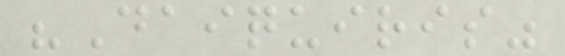"Daiquiris"
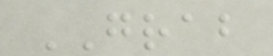GRAB
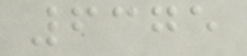6375
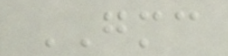GMC
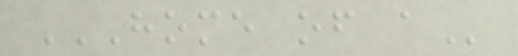HOME OF A
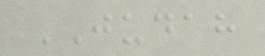JUDAH
